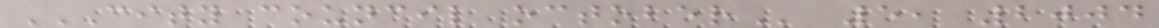CITY COUNCIL OCTOBER 5, 2004
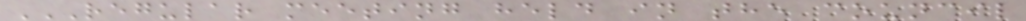REGULAR MEETING HELD IN THE COUNCIL
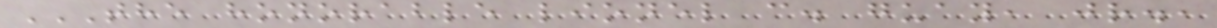THE HONORABLE LIONEL C. GUAY, JR.,
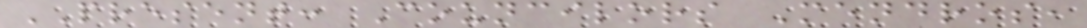PRESENT: Councilors Mendros,
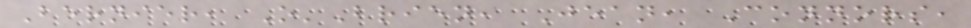Bernier, O'Brien, Jean, Connors,
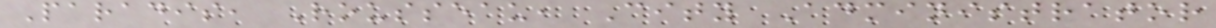Paradis, Rousseau, City Administrator
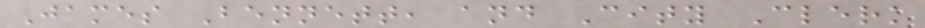James Bennett, and City Clerk
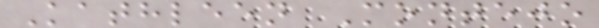Kathleen Montejo
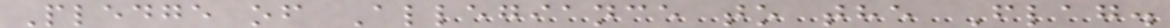Pledge of Allegiance to the Flag.
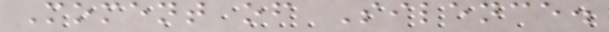Moment of Silence.
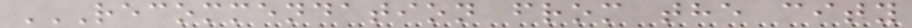RECOMMENDATION FROM THE CITY
